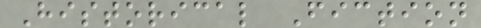Historical Fiction
